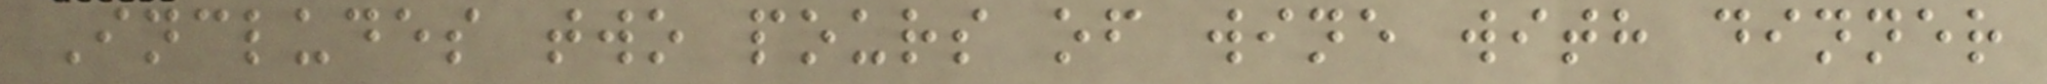Includes two pours of wine with dinner
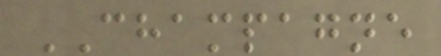CHAMPAGNE
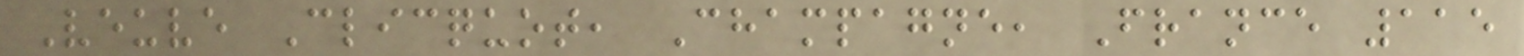Veuve Clicquot, Champagne, France 115
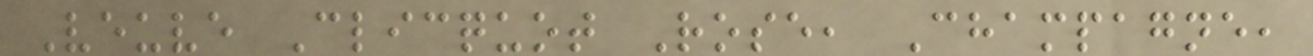Veuve Clicquot Rose, Champagne,
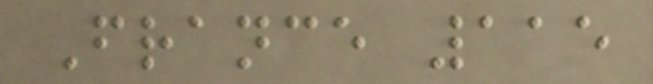France 115
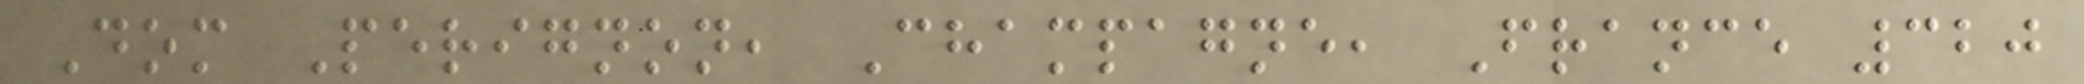Dom Perignon, Champagne, France 320
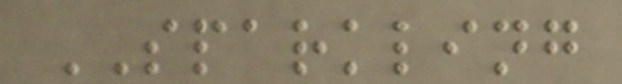SPARKLING
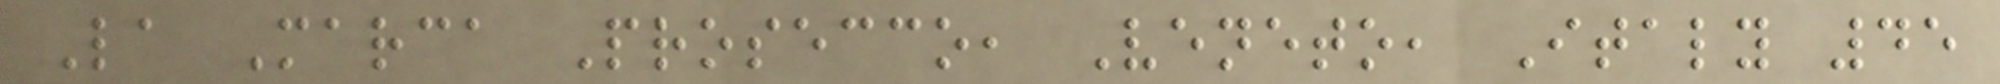La Marca Prosecco, Veneto, Italy 45
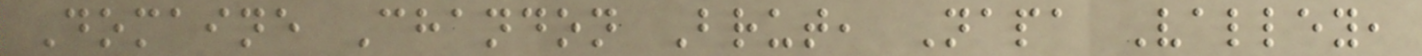Domaine Chandon Brut, Napa Valley,
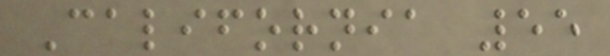California 55
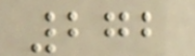272
